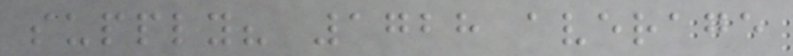supply? 1728 average
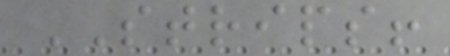STRIPS!
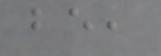be,
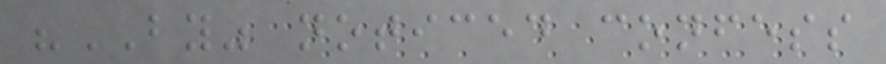"BY" noticed confess
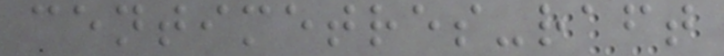centimetres-raft
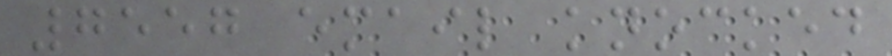7557 email knocked
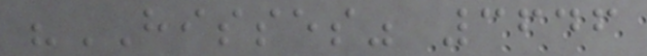"HISSES" 3646
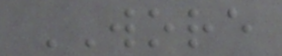WORE
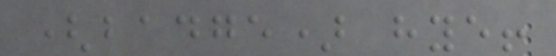(badge) hye!
